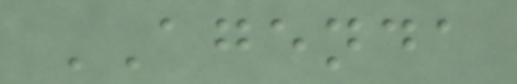AGENDA
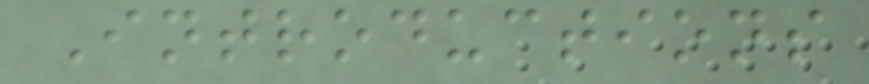Introductions
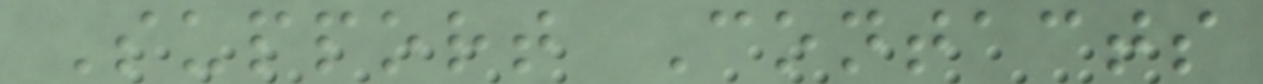Support Contacts
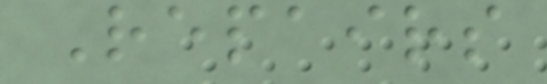Repairs
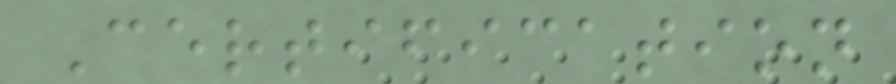Certification
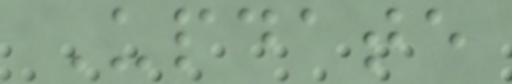Update
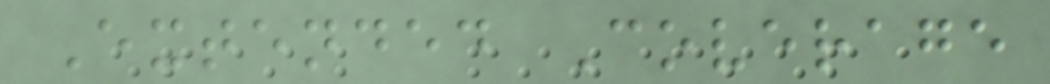Extended Coverage
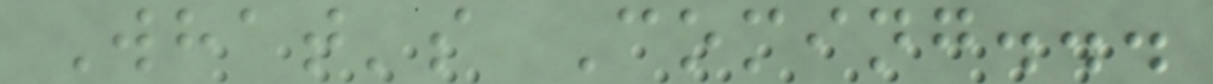What's Coming...
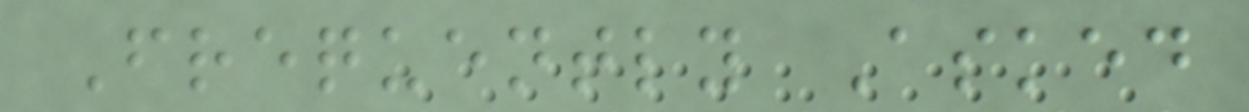Frequently Asked
